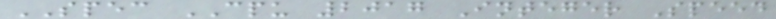SPEC CPU 2017 Integer Speed
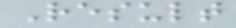Result
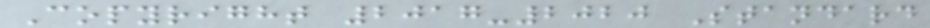Copyright 2017-2020 Standard
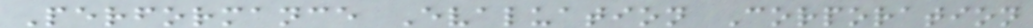Performance Evaluation Corporation
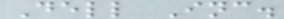Dell Inc.
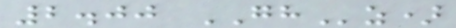2.00 GHz)
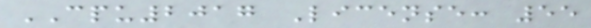CPU2017 License: 55
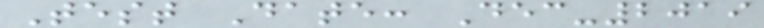Test Date: Dec-2019
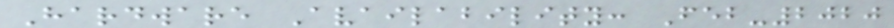Hardware Availability: Feb-2020
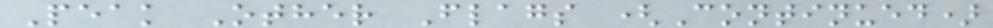Peak Other Flags (Continued)
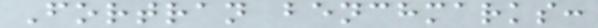Fortran benchmarks:
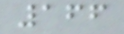166
